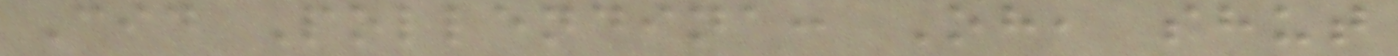Cid Pollendina: Oh, shut
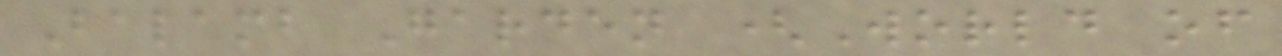Balamb Garden (World of
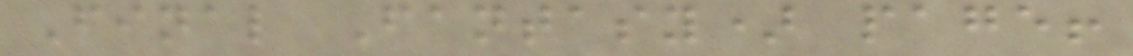Final Fantasy) page!
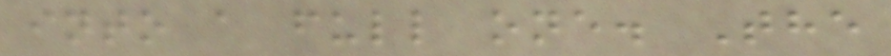into a full one. The
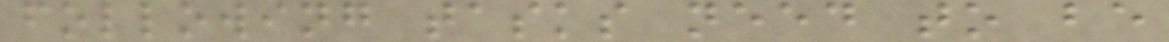following tasks need to be
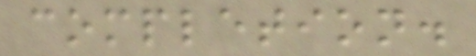completion.
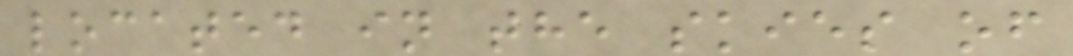located in the skies of
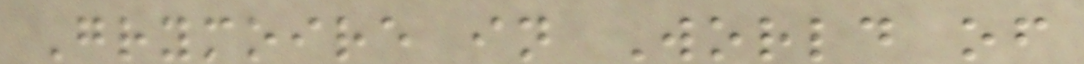Grymoire in World of
